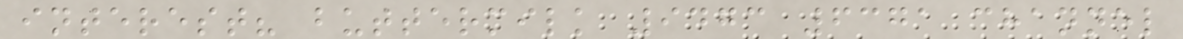interest? buttermilk 9473 6371 channel
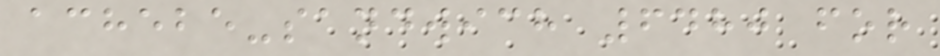achebe-sandwich 6480 for
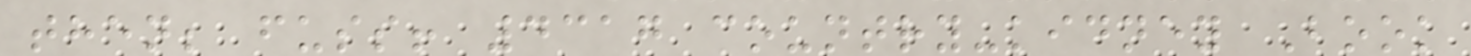then; fuss! 4317 country-kidney Book
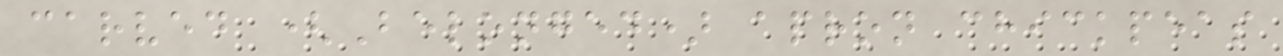carved (Belonged) apron chickpeas
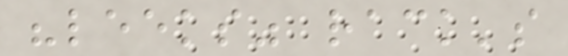"leeks" rack's
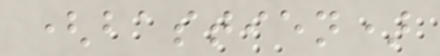(bastien)
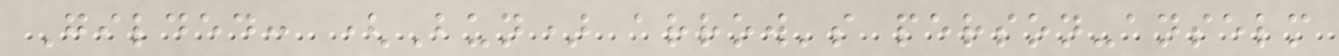Gilded: (Bun) arrow's person-anselm
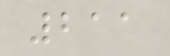211
